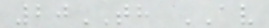20TH AV
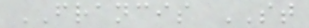FRANCIS ST
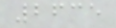2635
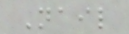Nail
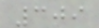309
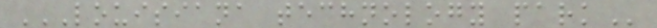LOUISIANA TECHNOLOGY PARK
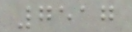7517
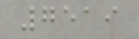7519
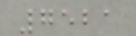7521
